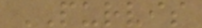PURVIS
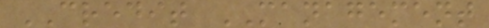CREDIT MANAGEMENT
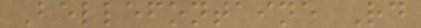Bellefontaine Rd
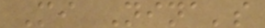Mi Nina's
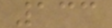133
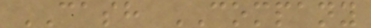CASH COMPANY
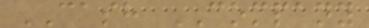CASH COMPANY
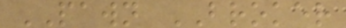PAWN BROKER
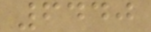6440
